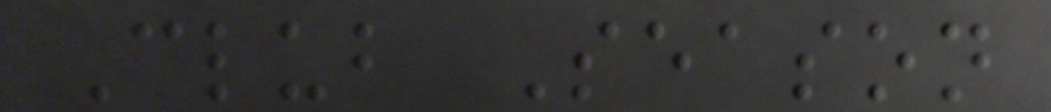Club Season
